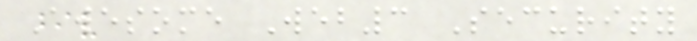Awesome Web3 Security
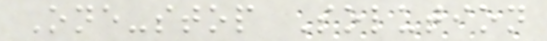One-stop Solution
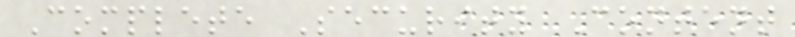Complete Security Content
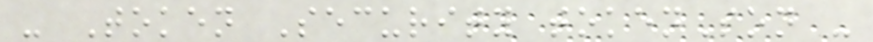- Token Security tokenSon -
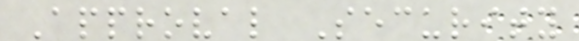Approval Security
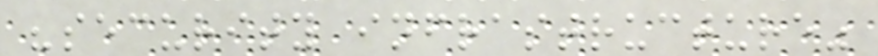"security infrastructure"
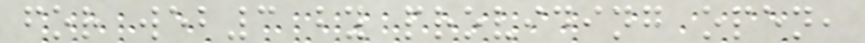for web3 by providing open,
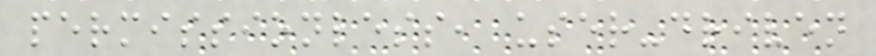permissionless, user-driven
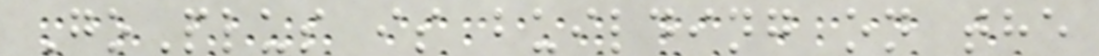GoPlus is building on the
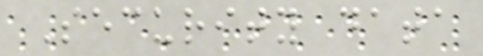Security data
